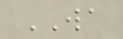WA
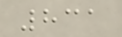831
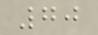70
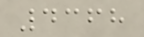4368
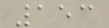153
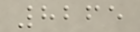8265
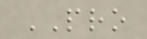PRO
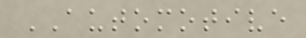AUTOMOTIVE
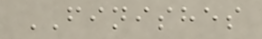FINISHES
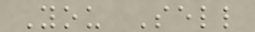You Sell
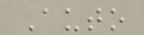Auto
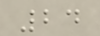24
